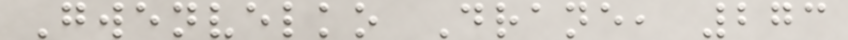Gwenvelko Drane, 273
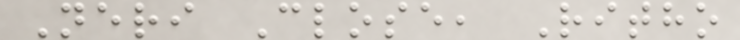Neri Close, Ritho
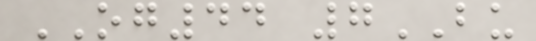OG44 7BU
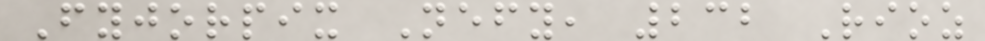Fyjorpix Nefy, 232 Rioz
